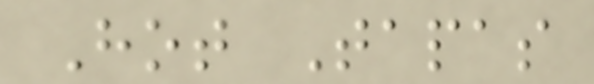Hot Tapas
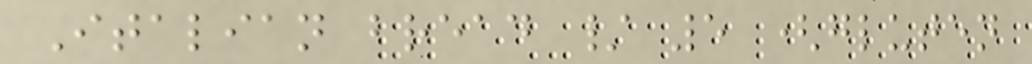Italian bread / 5 (gluten
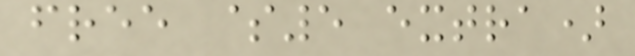free $5 extra)
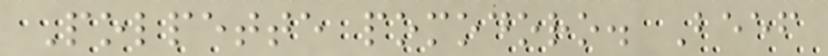Polpette pomodoro. Beef
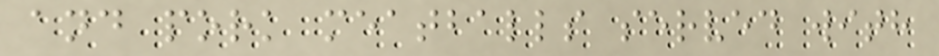and pork meatballs served with
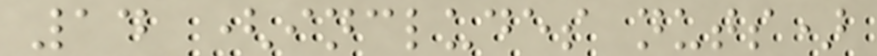14 (includes nuts)
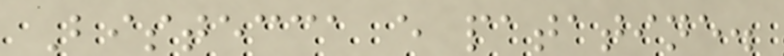Bistecca e patatine.
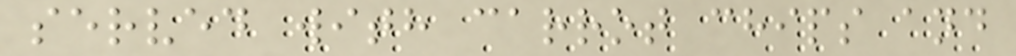served with carrot chips and
